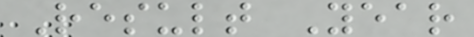Result Year
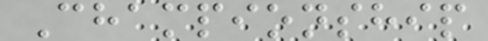Championship
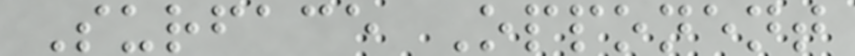Surface Opponent
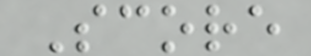Score
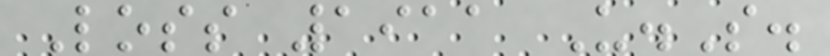Loss 1911 U.S.
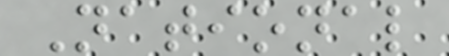National
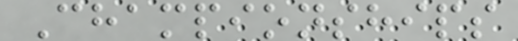Championships
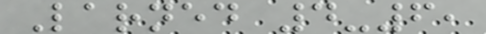Larned 4-6,
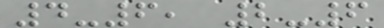4-6, 2-6
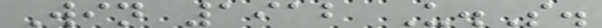Win 1912 U.S.
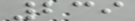239
